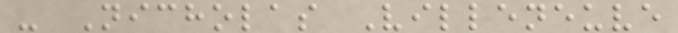- Nicholas Villeneuve
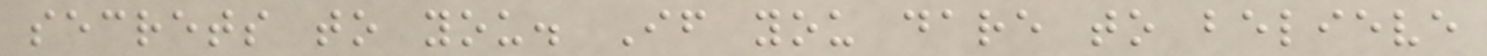secrets to you. If you dare to believe
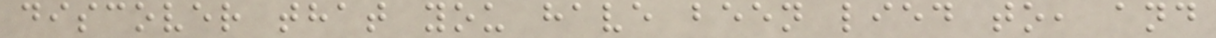discover that you have been lied to, and
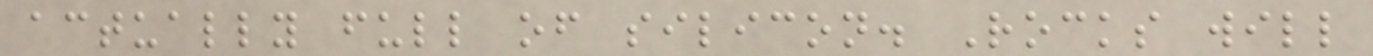actually full of silicon. Rocks will
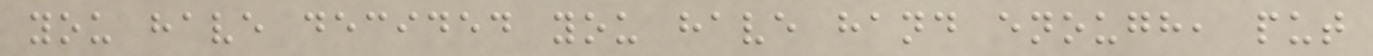you have decided you have hand enough, put
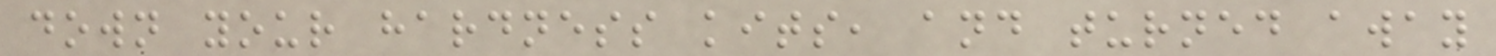down your hardness kits, and turned away
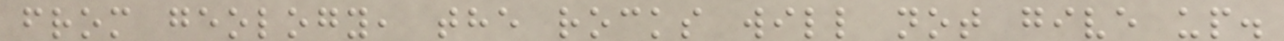from geology, the rocks will not give up.
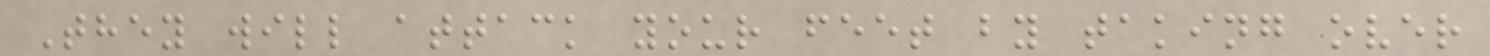They will attack your feet by taking over
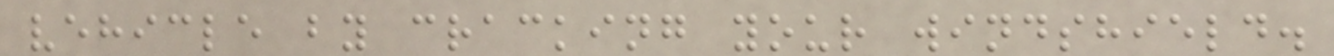vehicle by cracking your windshield.
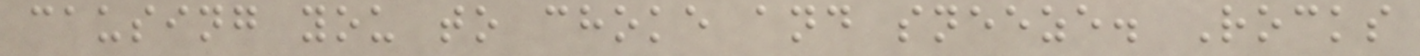causing you to choke and sneeze. Rocks
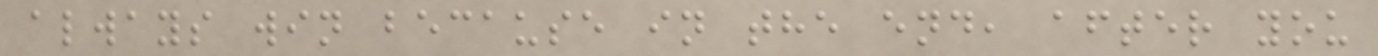always win because in the end, after you
